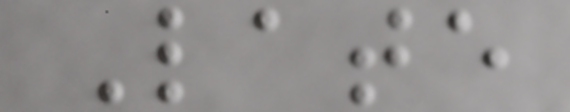Late
